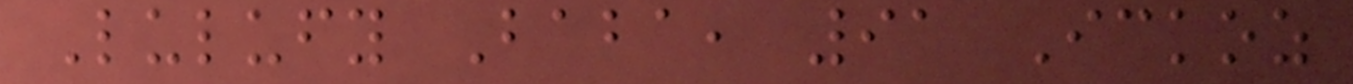Lulufy Baba, 91 Ickoz
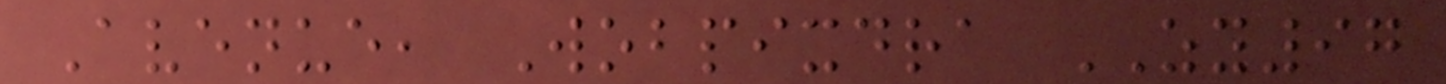Avenue, Wobpixdra ZY97
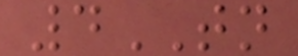4TN
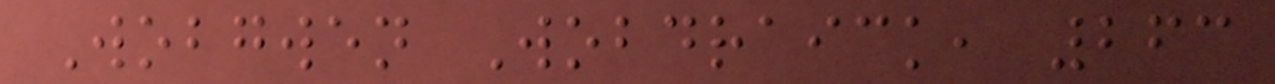Wobgwen Wobdraick, 263
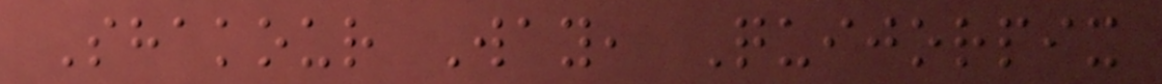Shakour Way, Quijorpix
